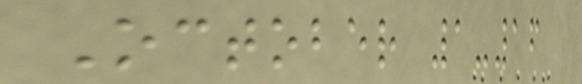October 1-16
